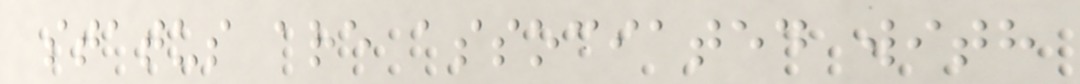status are associated with
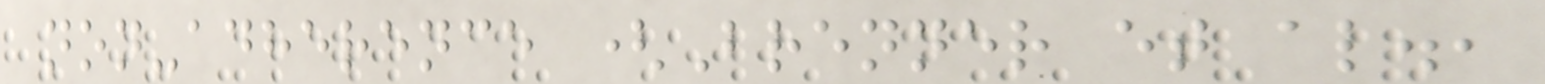non-adherence (Brenner et al.,
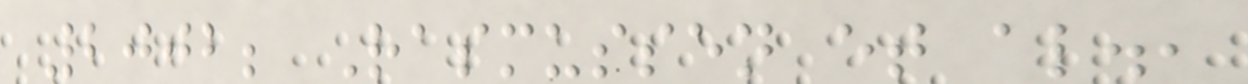2002; Rasmussen et al.,
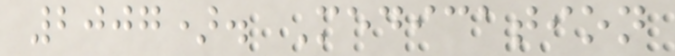2007). Medication
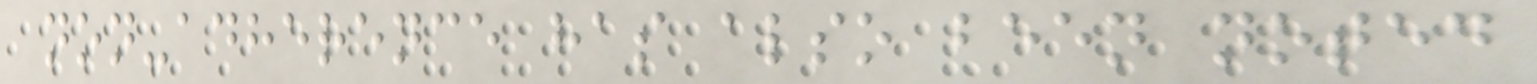non-adherence has also been noted
